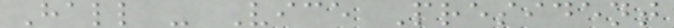Hall - Vice President
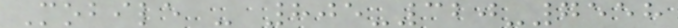Mobile - 805-320-7558
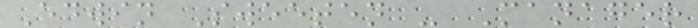Edwin Sweeten - Manager
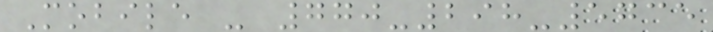Mobile - 770-298-5735
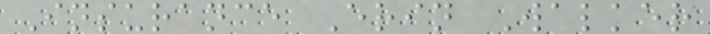Insurance Erin Walker
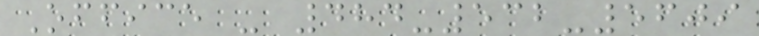Office - 484-532-5609
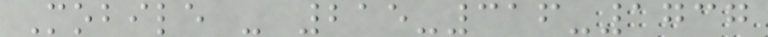Mobile - 215-316-1737
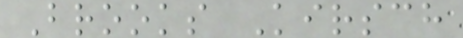Brooks Kirsch
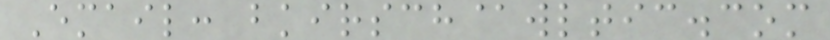Email: bkirsch@wltic.com
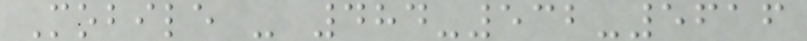Mobile - 484-532-5616
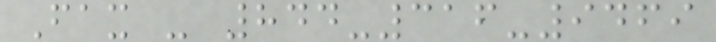Fax - 844-316-9469
